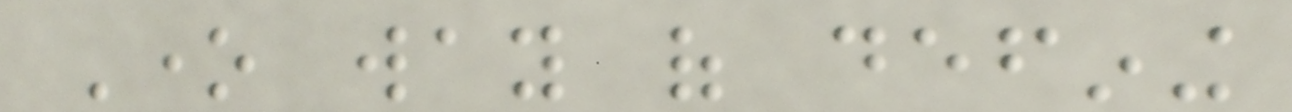One way of defining
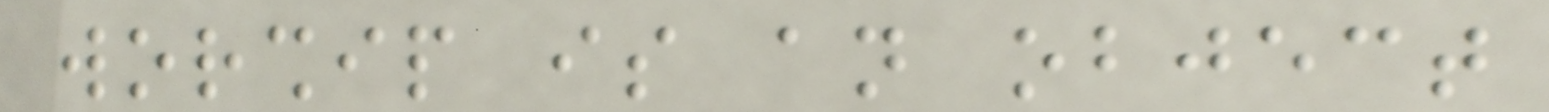worship is an object
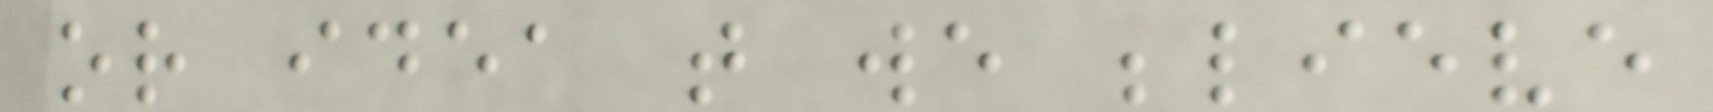or idea that we believe
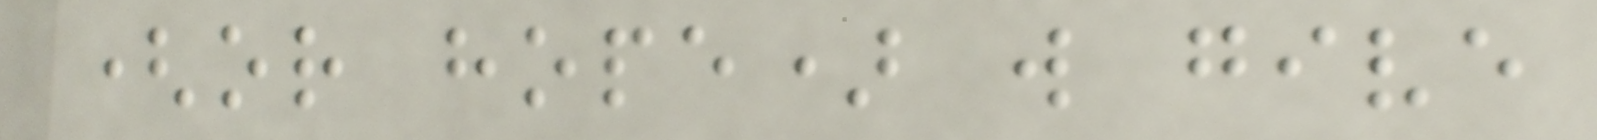(or hope) will give
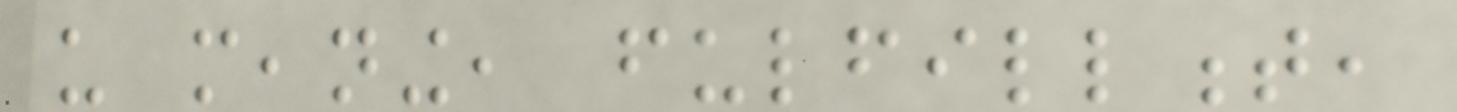us meaning, fulfillment,
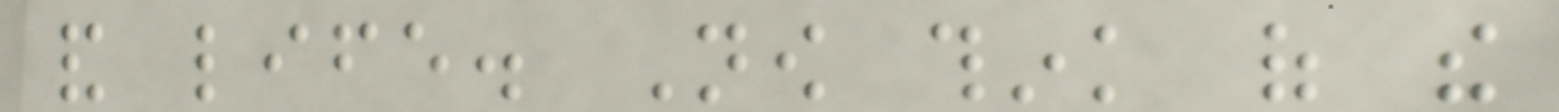and life. Now think of the
